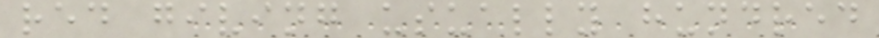red giving usually hundred
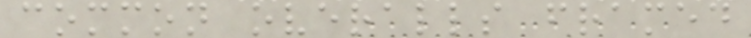common overalls framed
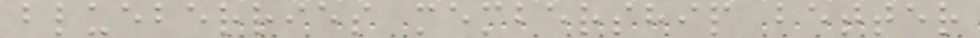blueberries membership better
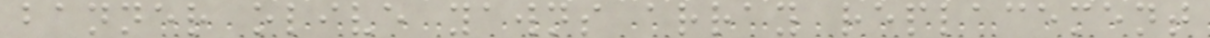banner olive yawns array replacement
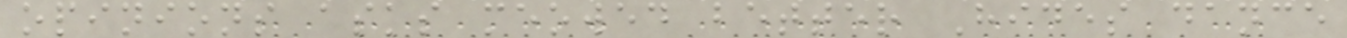opinions asks meowed better Hides dance
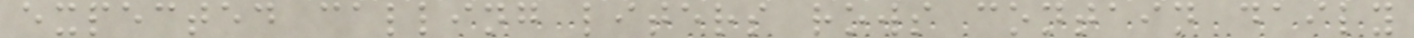expected calling liters rows contain daily
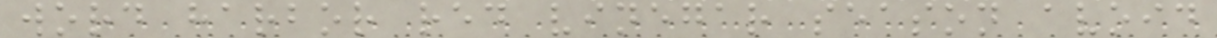word harbor red vinegar season avoid
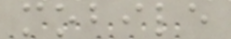mobile
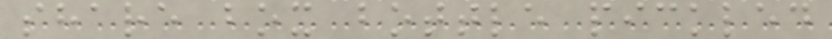share box bottle pickled
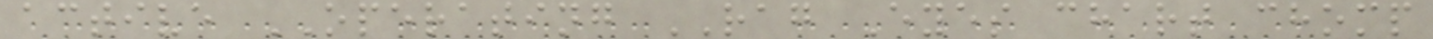active OPERATING RAG Eyes chart chomp
